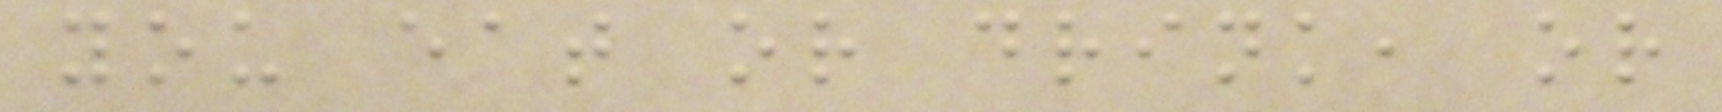you eat or drink, or
